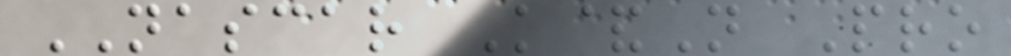NASCAR K&N Pro
